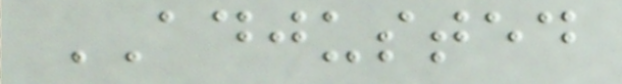ADJUSTED
